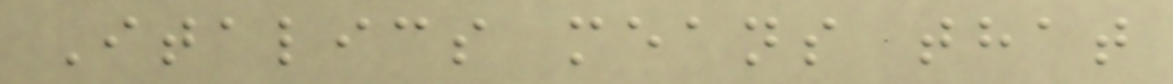Italics means that
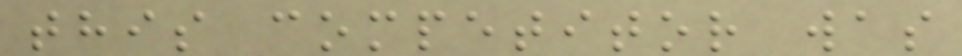this competitor was
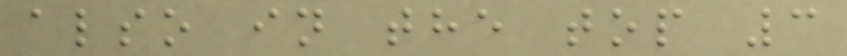also in the top 3
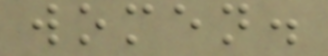women.
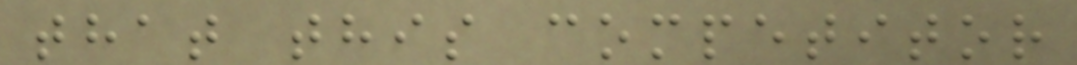that this competitor
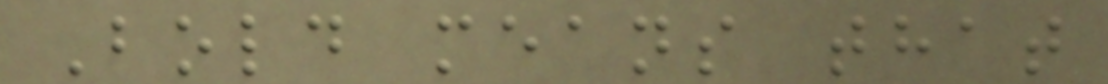Bold means that
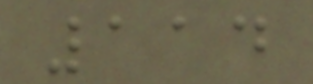114
